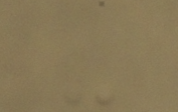-
